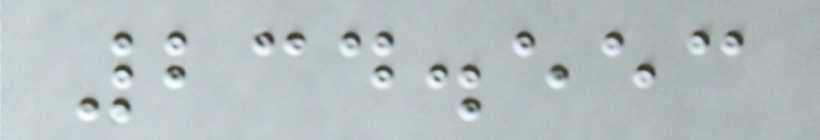234.553
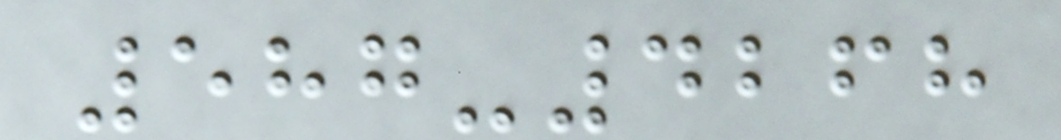587-4268
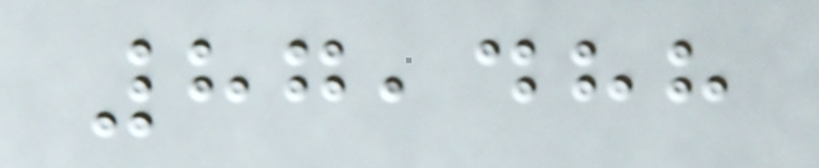87,488
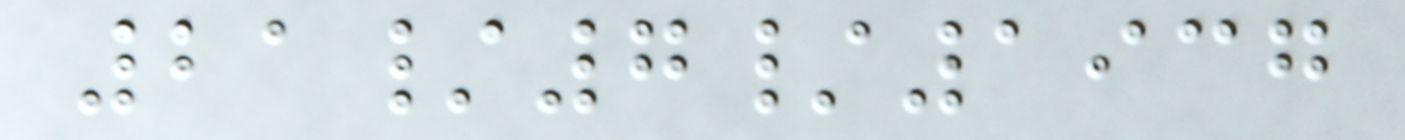21/7/1937
